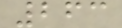263
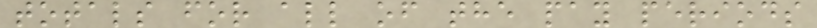totals for all of the pay periods
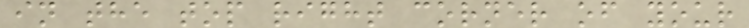in the top right corner of your
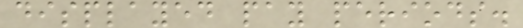displayed pay periods.
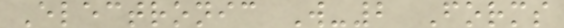Electronic W-2 Forms
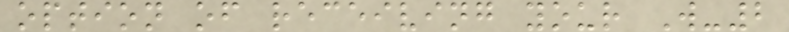option of receiving your W-2
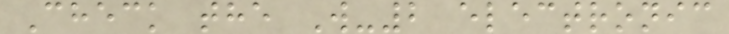Check the W-2 electronic
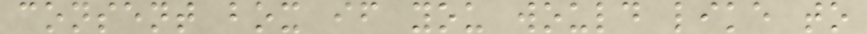consent box if you would like to
